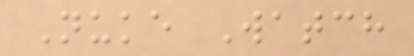Nuke Watch
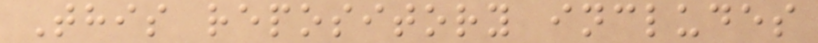This repository includes
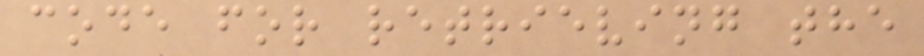code for retrieving the
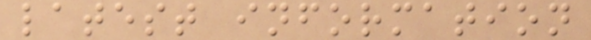latest information
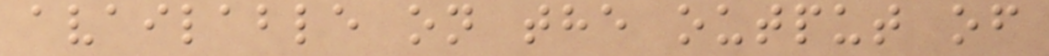available on the output of
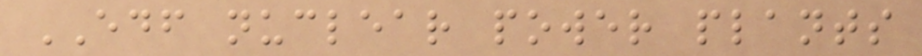EDF nuclear power plants
